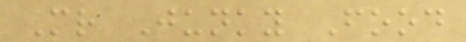Mr Junky Food
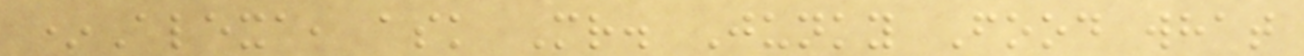*Alexa, ask Mr. Junky Food what
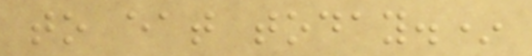to eat today.*
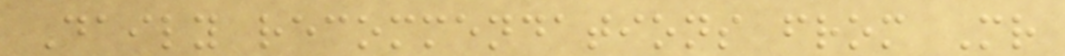Daily recommendations from Mr
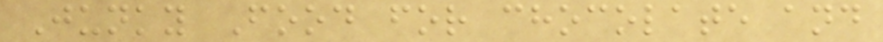Junky Food for chocolate and
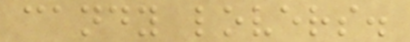candy lovers.
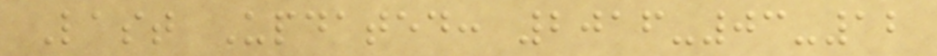Last Updated: 2016-03-12
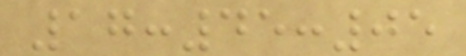17:45:05
